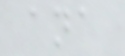ana
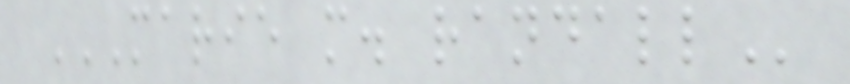MARIE M. RANDALL
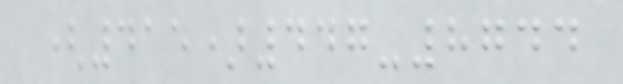(415)447-8744
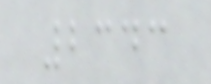2343
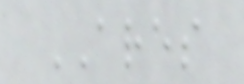ARES
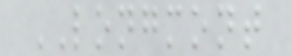LONGMONT
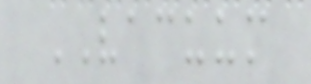VACUUM
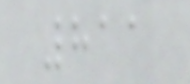811
